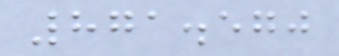871.570
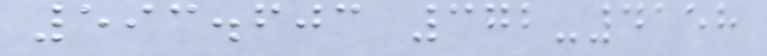593.603 372-4158
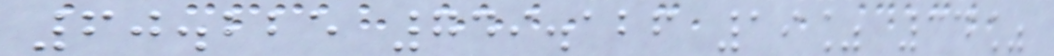60.225 749.126 19% 34%
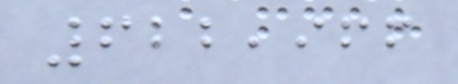622,966
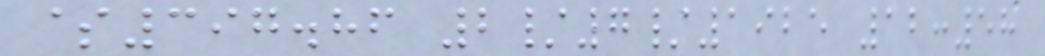$397.86 2/7/1925 12:58
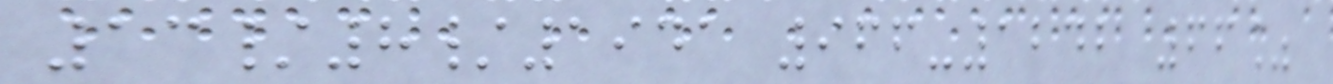13/8/1941 966-1242 66%
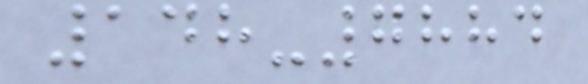148-7884
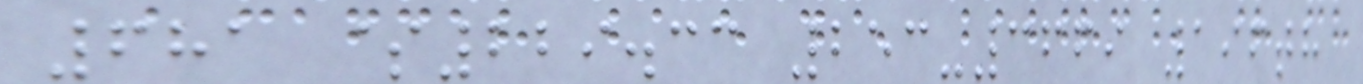681 $229.33 253-3669 196th
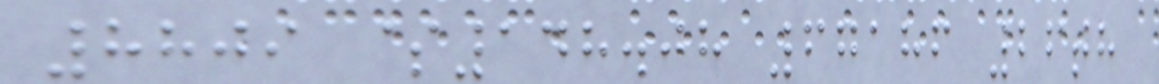8809 $148.08 67186 26th
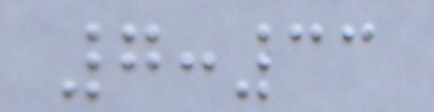7:33
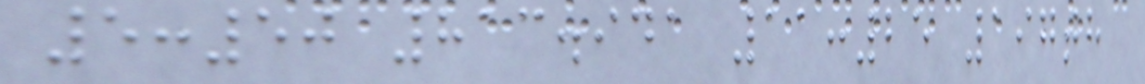5:50 813.941 11:25 197th
